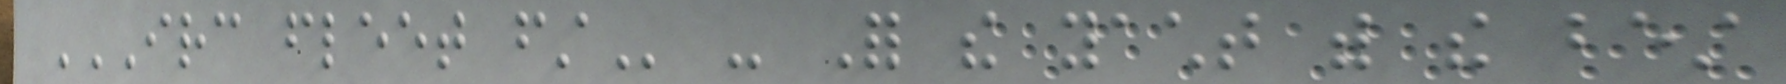IRC FLEET FIRST - For the yacht with the best
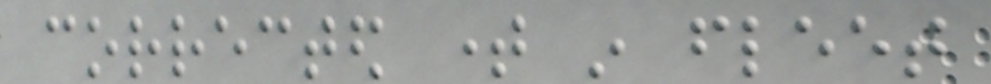corrected time in fleet
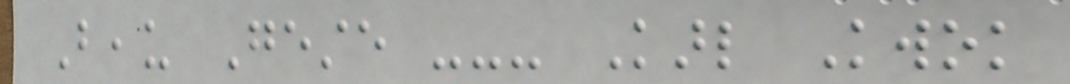Beau Geste --- Karl Kwok
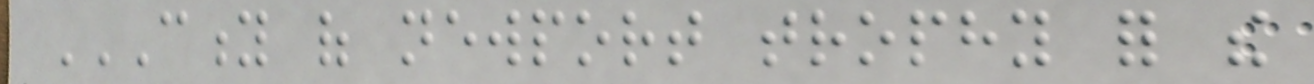CITY OF NEWPORT TROPHY FOR THE
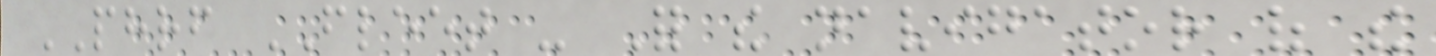PHRF FLEET - For the navigator of the
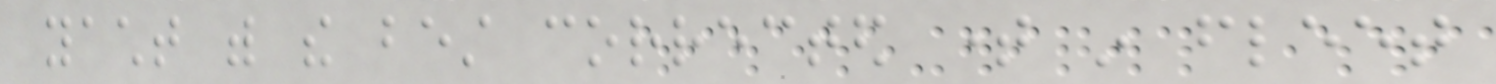yacht with the best corrected time in fleet
